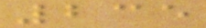235
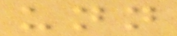unn
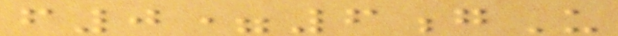f0=6gU
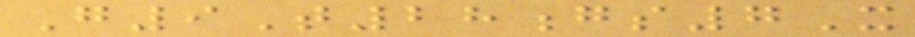G9T28gs7X
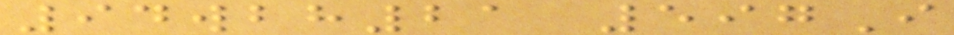94wbh21 597I
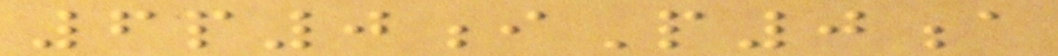6p0iP0a
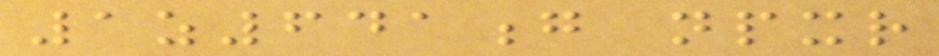1z641g npxr
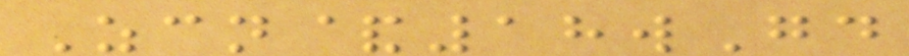Zcn&18wGd
